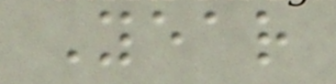Year
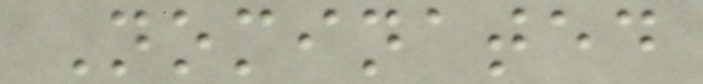Nominated
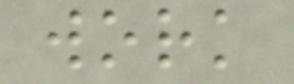work
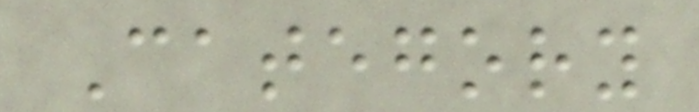Category
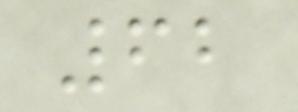62
